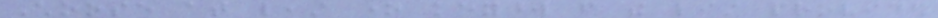Choose at least one keyword from the list provided
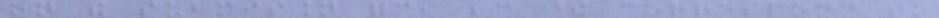on the submission form, because these correspond to
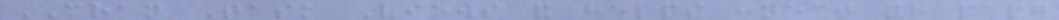CRAN Task Views and helps connect your paper
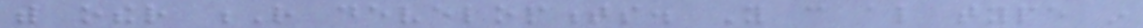with other R developments. You can also type in
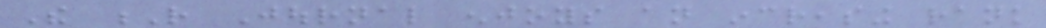The R Journal enjoys an increasing rank
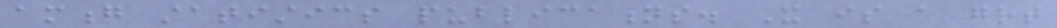among statistics publications. It is a great
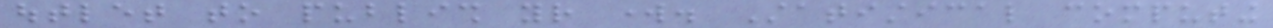outlet to publish your work. Statistical computing
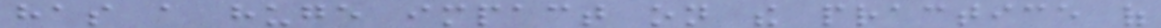has a huge impact on the practice of
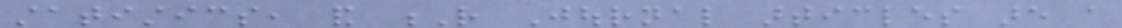statistics, and R Journal articles are a
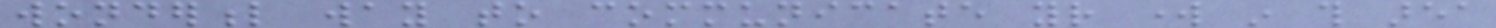wonderful way to communicate your work in this area
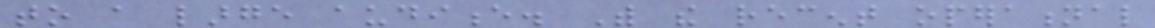to a large audience. With the recent operational
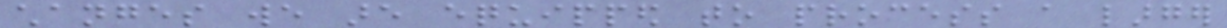changes we are equipped to process a larger
